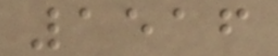1516
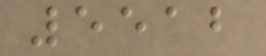5512
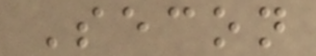Secon
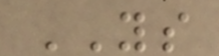YS
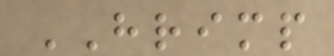HRIMP
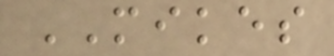MIKES
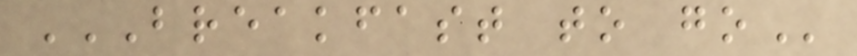BREAKFAST TO GO
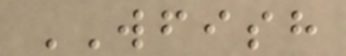WFISH
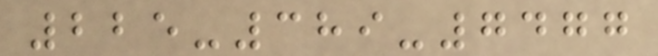225-389-7477
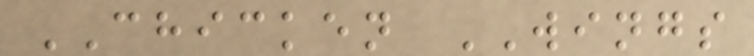CHICKEN WINGS
